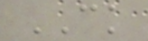CK
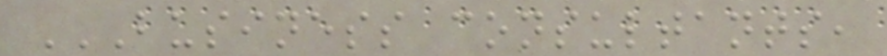BUSINESS CONSULTANTS,
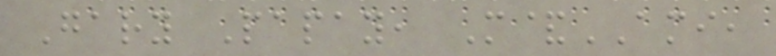Gary Papay, M&AMI,
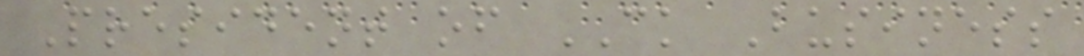President of CK Business
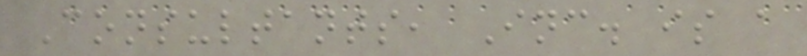Consultants, Inc. is a
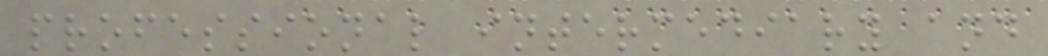professional intermediary and
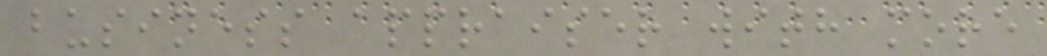business appraiser with more
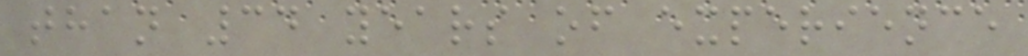than 34 years of experience
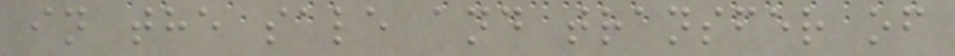in the sale and transfer of
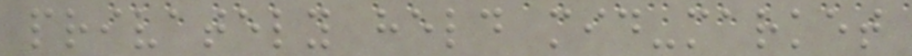privately held mid-market
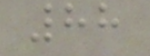88
